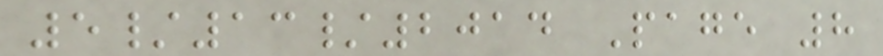5/13/2014 Page 8
